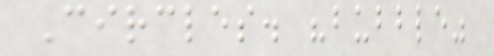Circles. "bubble"
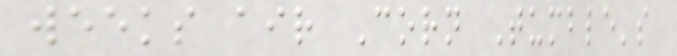weeks air Corn Tumble's
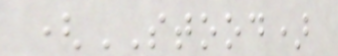(STOOD)
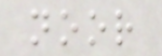noor
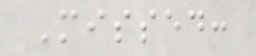Missed:
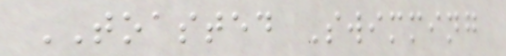TOASTED Swimming
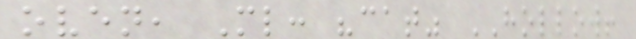oven, Ml: "cat" HOLLOW!
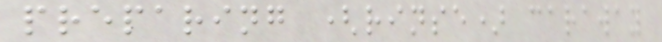preparing (rinse) caraway
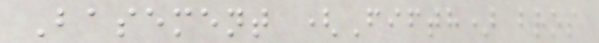Basement (Fifth) bros
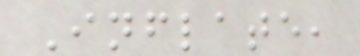Inflate,
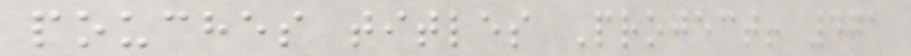pouches titles Project! 471
